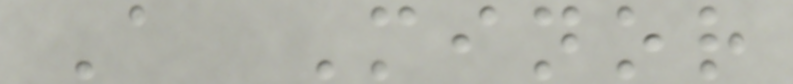A Minor
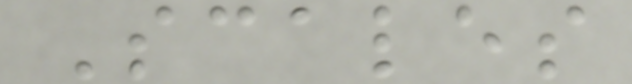Scales
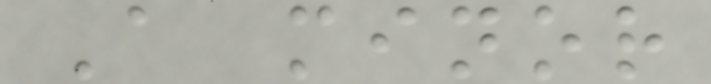A minor
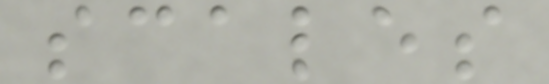scales
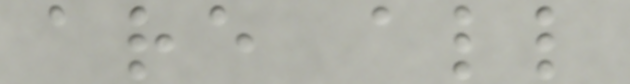are all
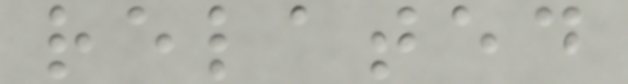related
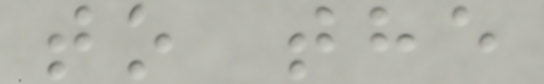to the
